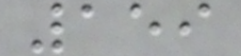159
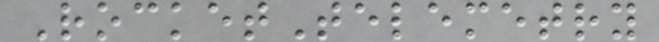RocketTelemetry
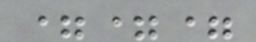===
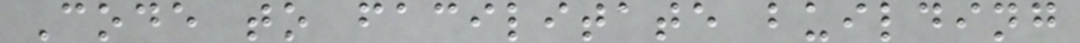Code to facilitate building
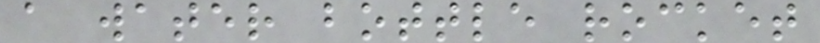a water bottle rocket
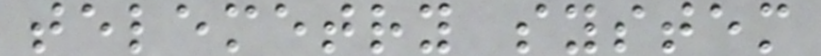telemetry system
